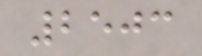2503
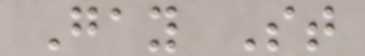Gay St
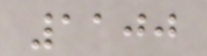1100
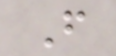F
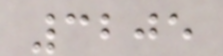3205
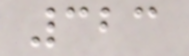323
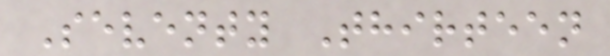Seventy Thirteen
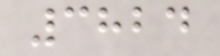3824
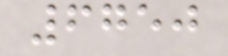6750
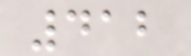412
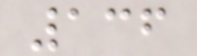136
